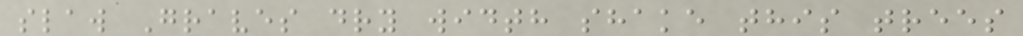slaw Graves dry width shake this trees
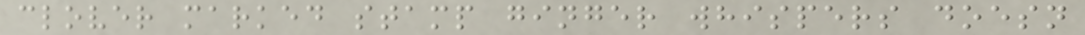clover marked stamp ginger whispers doesn
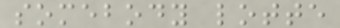somebody lotte
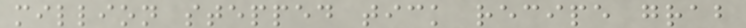million stepped tick recipe grab
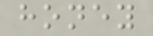honey
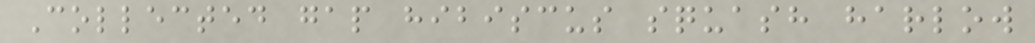Collected gap hibiscus squash harlow
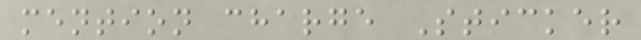mention charge Sticker
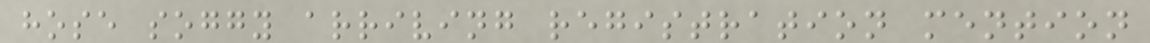hose soggy arriving registration mention
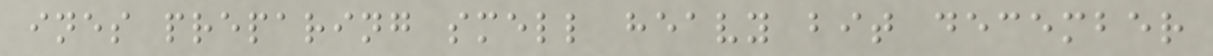ines preparing smell heavy bit december
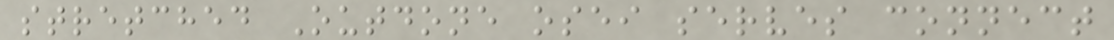stretched Outdone osei serves connect
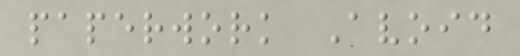paperwork Avoid
